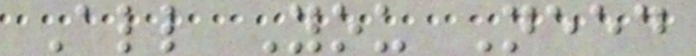All You Need
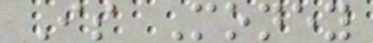Is Money
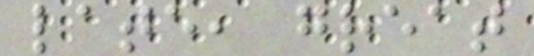late, great
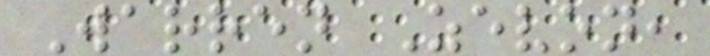Warren Zevon,
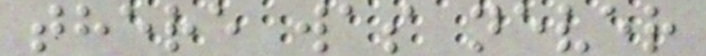there was never
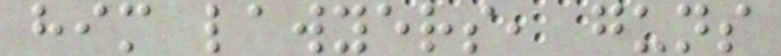him lawyers, guns
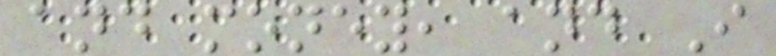and money, and I
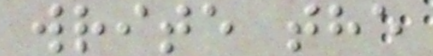write the
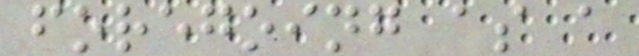foregoing as a
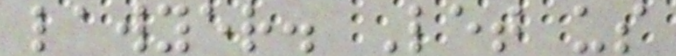lawyer. Let us
